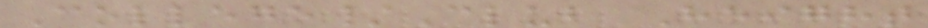College/Club Height
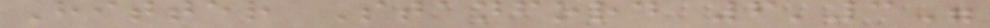Hitter Stanford 6'3"
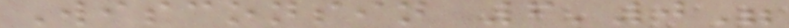Wisconsin 6'0"
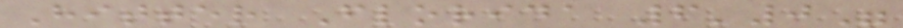Hitter Florida 6'0"
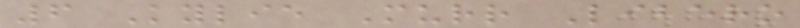6 Kylie Murr Libero
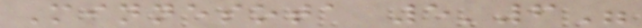Minnesota 5'6"
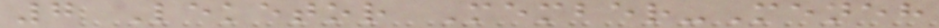7 Leketor Member-Meneh
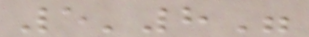5'8"
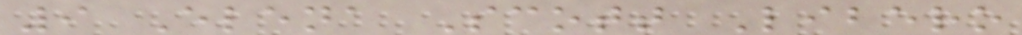9 Elena Scott Libero
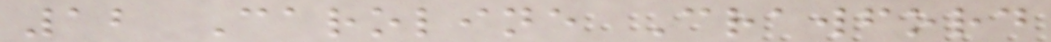12 Caroline Crawford
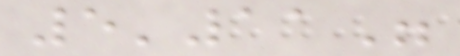5'11"
